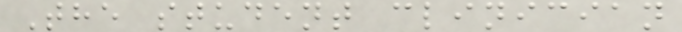The student clinician
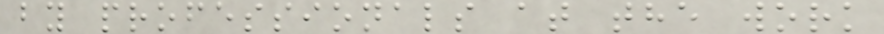by professionals at the work
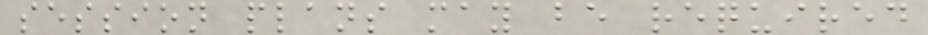session plans may be required
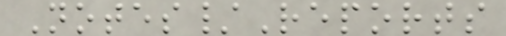Notes/Reports
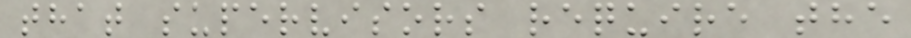that supervisors require the
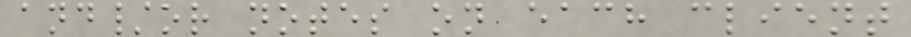and/or notes on each client
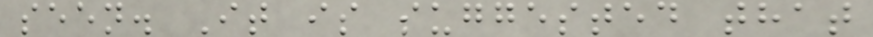seen. It is suggested that
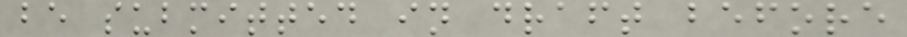be submitted in draft before
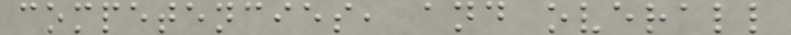competencies, and overall
